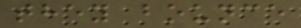they bounce
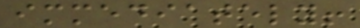immediately!
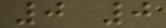0 0
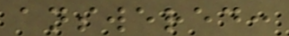answered:
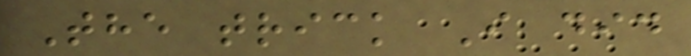The trick I did
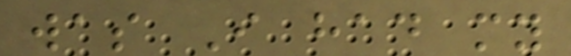was I had my
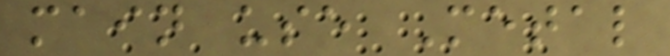main use Metal
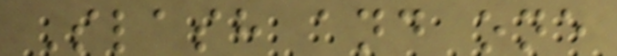Slash and one
